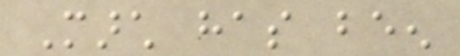March has been
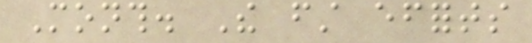Month. The first efforts
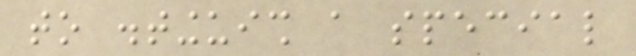to distinguish a special
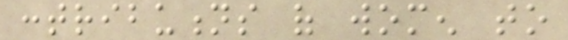contributions of women to
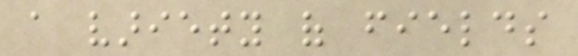a variety of fields
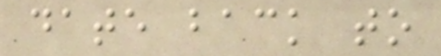date back to
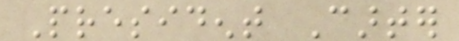President Carter
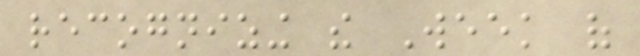recognizing the Week of
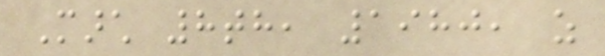March 8th, 1980, as
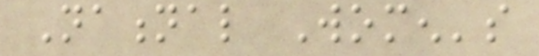National Women's
